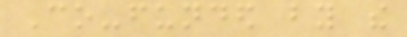Co-funded by the
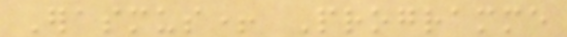Erasmus+ Programme
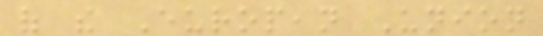of the European Union
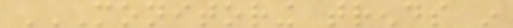MONITORING TRENDS IN
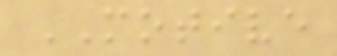MOTIVE
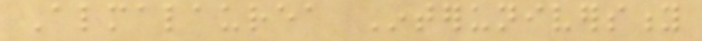Almalaurea Interuniversity
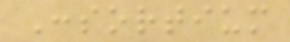Consortium
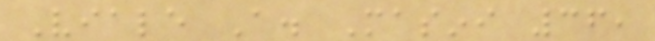Viale A. Masini 36,
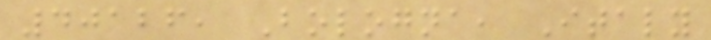40126, Bologna, Italy
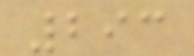293
